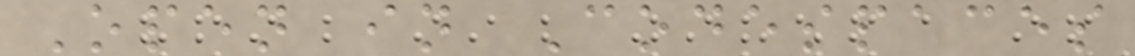Open in Codespaces
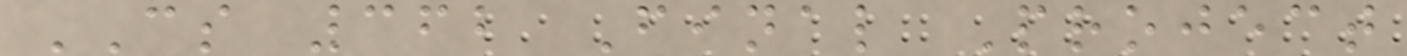CS 362 Final Project
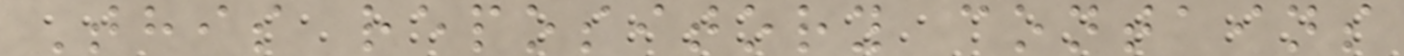This repository contains
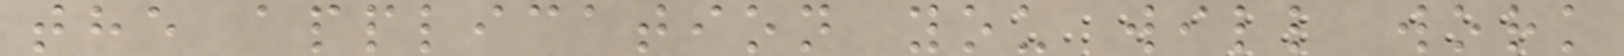the application you will work
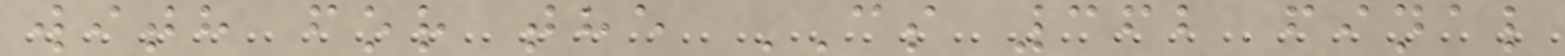with for the CS 362 final
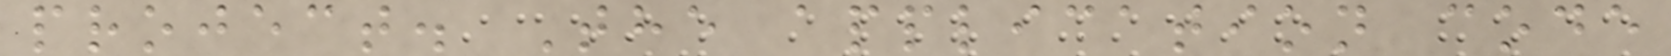project. The application code
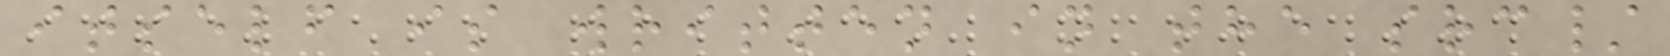itself is written in the src/
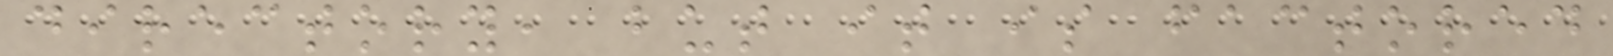directory, but it is factored
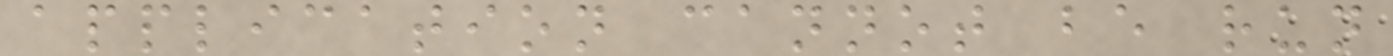application cannot be run
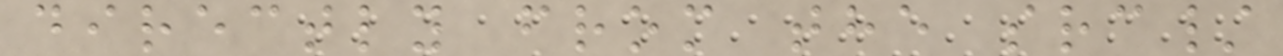directly from the src/
